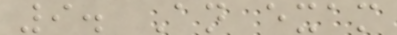9. An exam
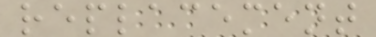replacement
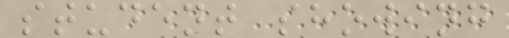student showing
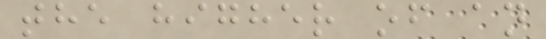the higher of an
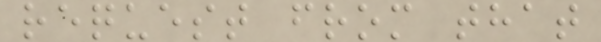request from that
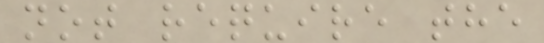not require the
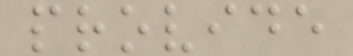provide
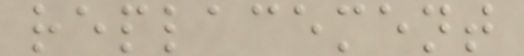replacement
